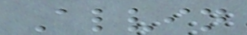Alvin
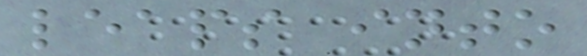leaps into
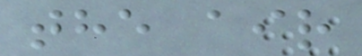the air
